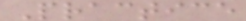Practice
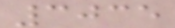3035
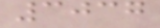3037
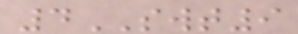4SWT9
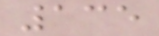135
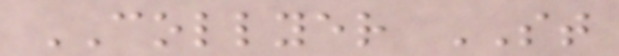COLLYER ST
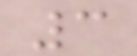3
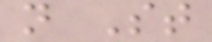n St
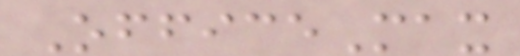OfficeMax
